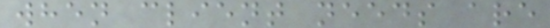when client needs are
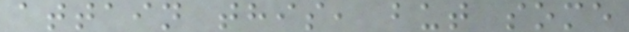attain this, but some
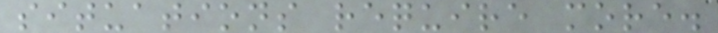situations require more.
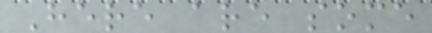Here are some
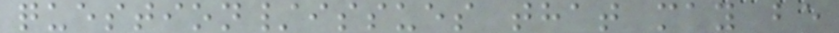question/issues that may be
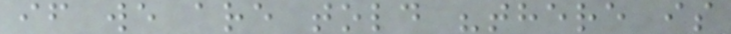if we are told "there is
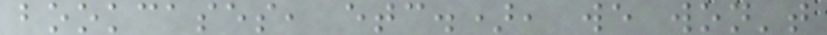bookcases, etc.), we won't
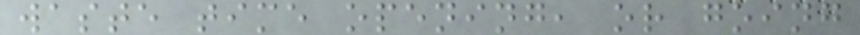waste time opening, or going
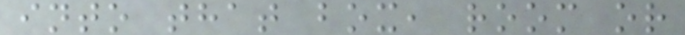into that box, room or
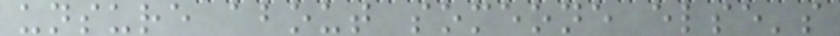unsure about someone else's
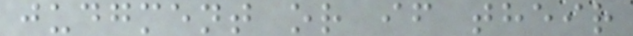judgment or if their
